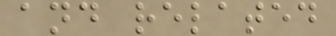and related
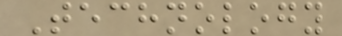Technology
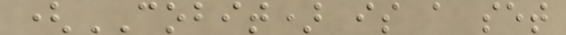(COBIT) is a set
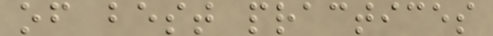of best practices
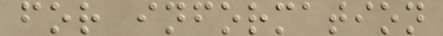for information
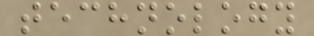technology
